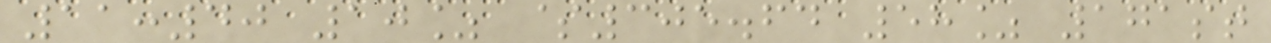11:40 10% $305.64 58% 171st
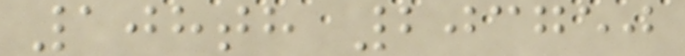108th 203750
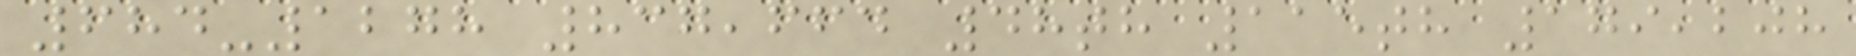684-1278 837,664 48th 115th 179,208
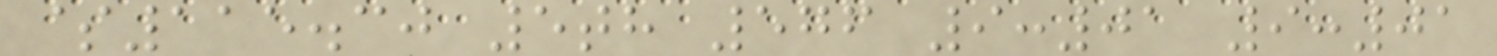$115.30 5th 576 9:01 9:01
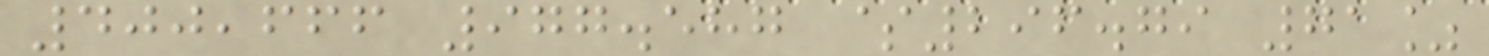400,666 977.587 $296.79 71%
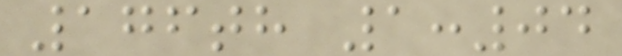176th 1:04
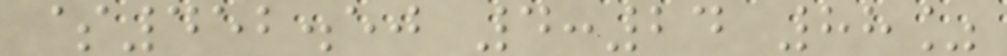$452.50 4:24 88%
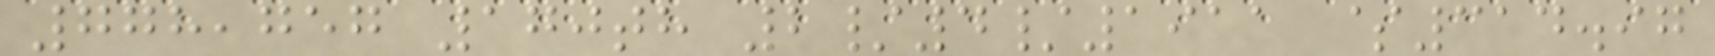778,757 170th 2/4/1911 $314.97
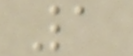1
